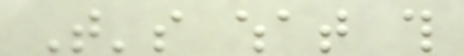That's what this
